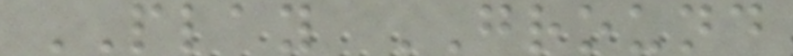PLAY GROUND
